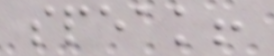speak!
